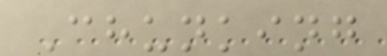Chunking
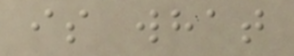is what
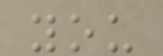you
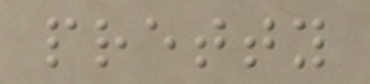pretty
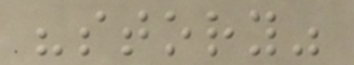"story"
